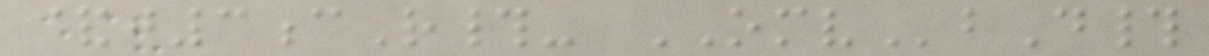&j3cR#- OMVbD#
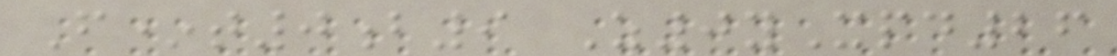F*t0b9 Z0yXpd26
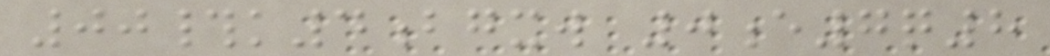00#k4bgxw 0e7q8
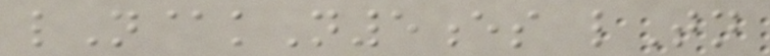lN@kN5es lTn
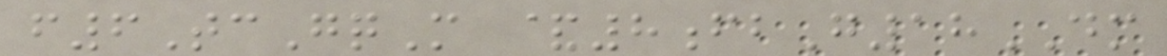f6TcGqM &8fbG18DM
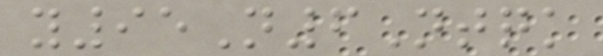y95N6Ntqk
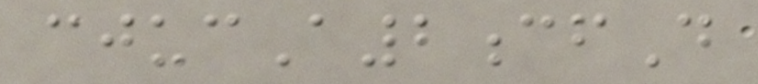cjucA2cfD
